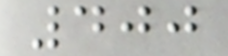400
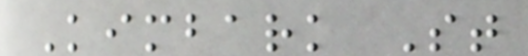Kimbark St
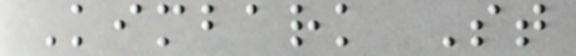Kimbark St
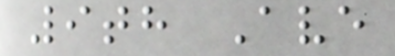9th Ave
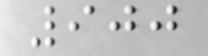900
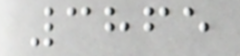3865
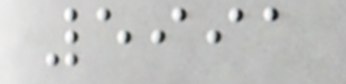5991
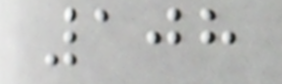108
